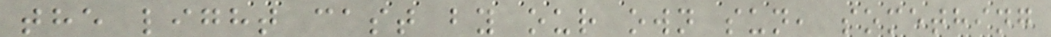the light cast by our own sun, something
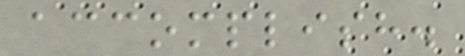accomplish.
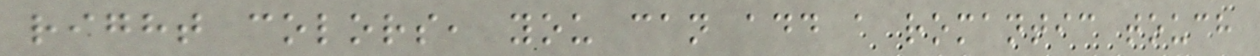right colors, you can add a romantic touch
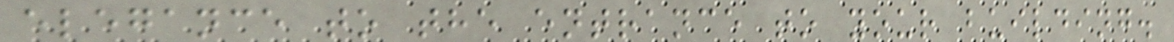elegance to the entrance to your building.
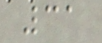31
